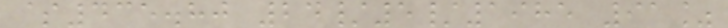$435.80 24/5/1985 91%
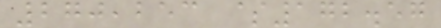270,253 $172.57
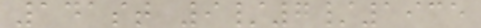141st 9/7/1935
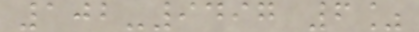102-9497 6%
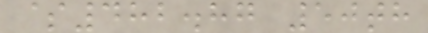$482.87 50th
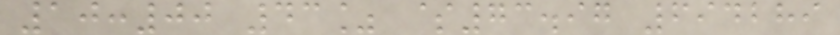10:00 43% $73.97 694289
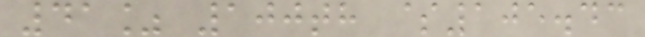41% 100th $105.43
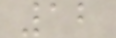12
